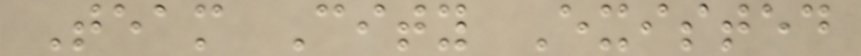Team City Existed
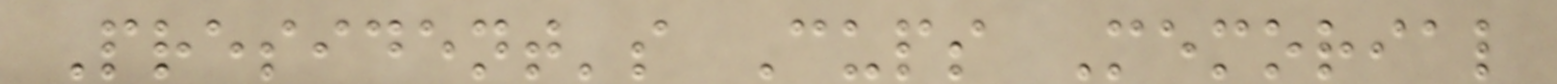President's Cups Memorial
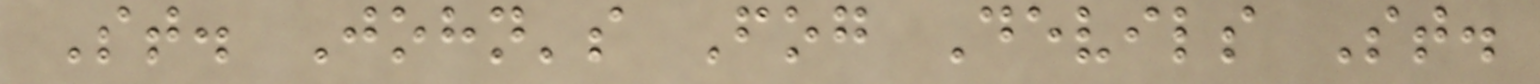St. John's Fog Devils St.
